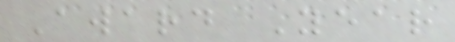Award Year
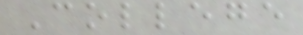College
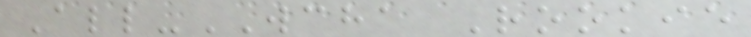All-WCHA Rookie
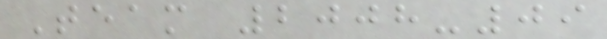Team 2008-09
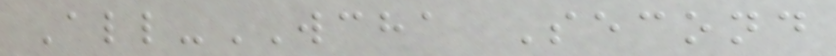All-WCHA Second
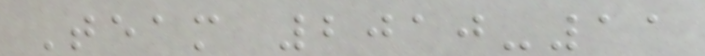Team 2010-11
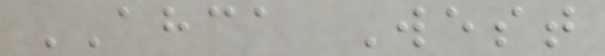AHCA West
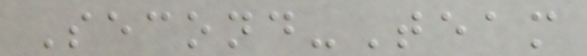Second-Team
